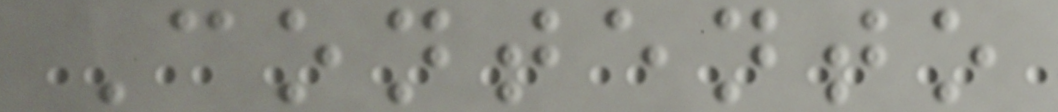Contento
